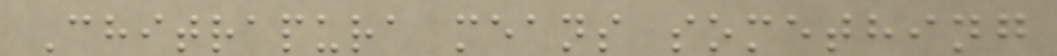Chitrapura means something
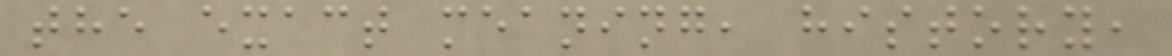the exact meaning, history,
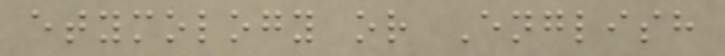etymology or English
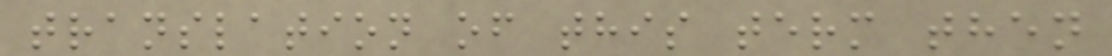translation of this term then
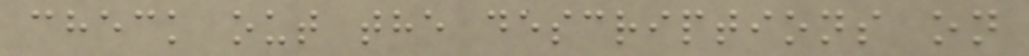check out the descriptions on
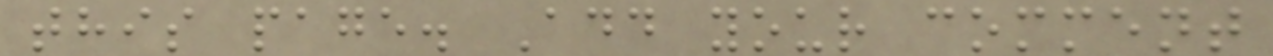this page. Add your comment
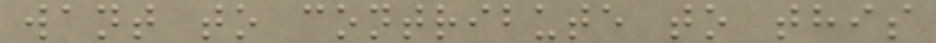want to contribute to this
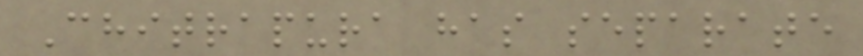Chitrapura has separate
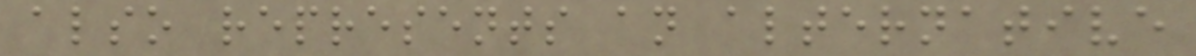also represents an alternative
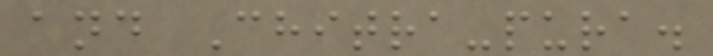and Chitra-pura.
